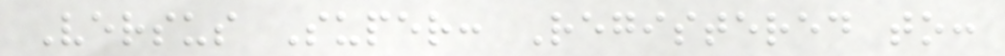Versus Super: Registered to:
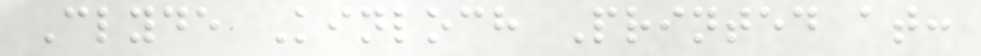Clyde Kinloch Printed at:
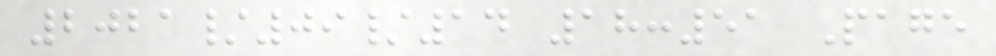2021/09/14 18:51 Page
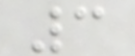3
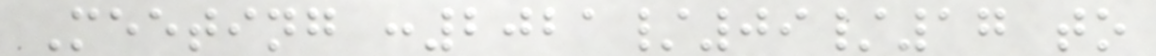Meeting :2021/09/17 to
